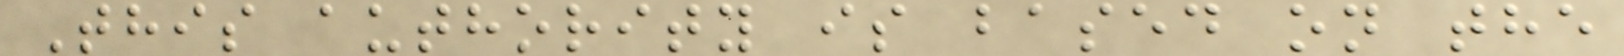This authority is based on the
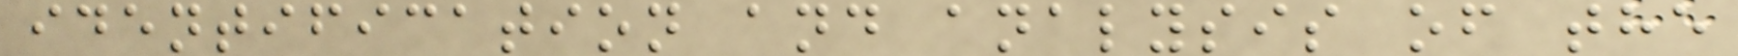identification and analysis of the
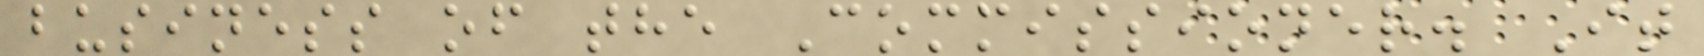business of the Commissioner. It
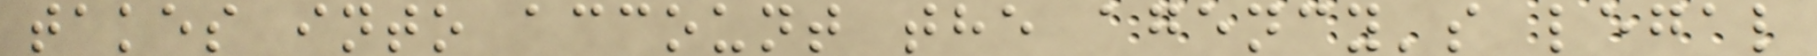takes into account the agency's legal
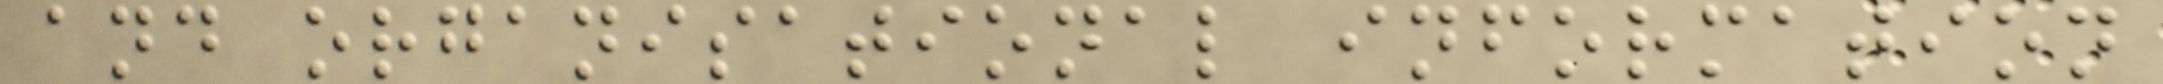and organisational information
